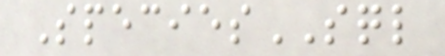SpeciesSQL
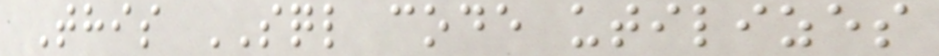This SQL code utilizes
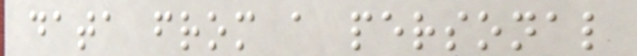data from a personal
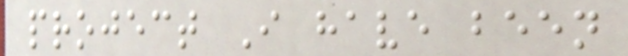project I have been
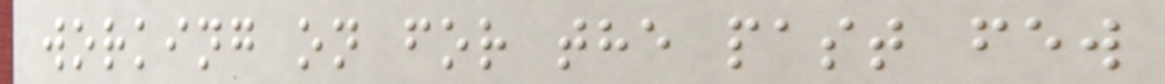working on for the past few
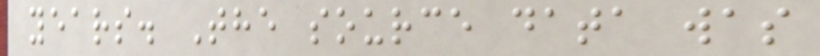years. The source data was
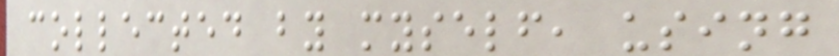collected by myself, using
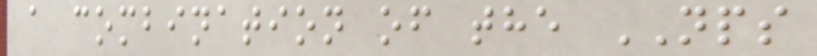a combination of the NPS
